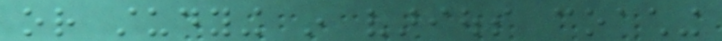or studying in various coaching
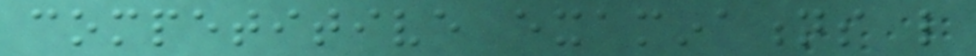competitive examinations like
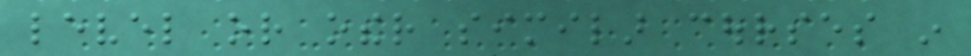level or other similar courses in
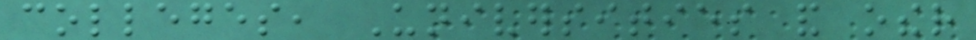colleges, Universities and other
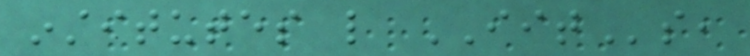institutes like IITs,
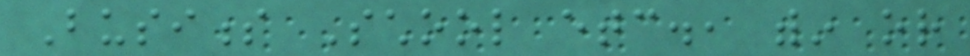Business School etc., within or
